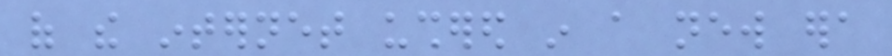of the internet ushered in a new era
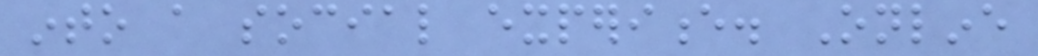into a social experience. Online
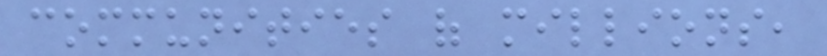communities of millions,
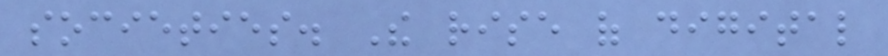societies. The rise of digital
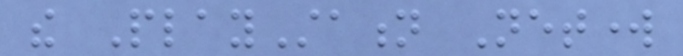the PlayStation Network
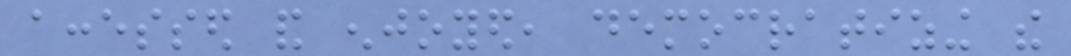accessed and enjoyed, democratizing the
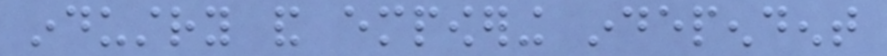industry and empowering independent
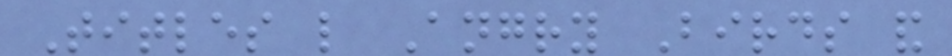Titles like Angry Birds and
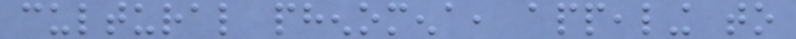cultural phenomena, appealing to
